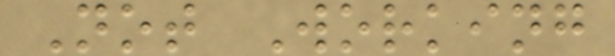Not Working
